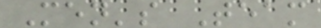Men's Team
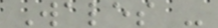Wales -
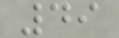49
